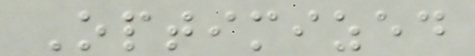Optimized
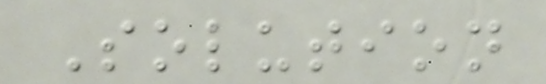Solution
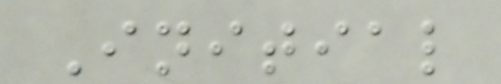Initial
